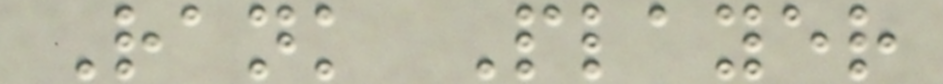Rank Player
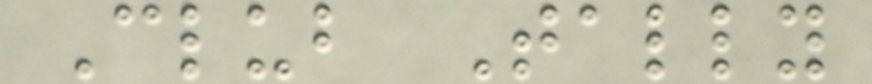Club Tally
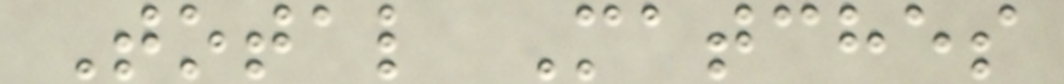Total Matches
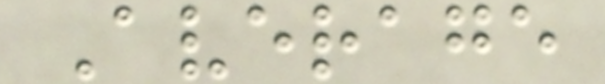Average
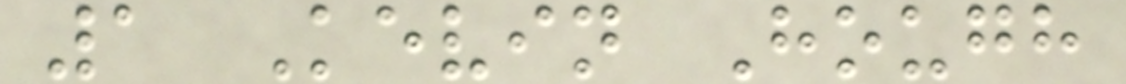1 Kevin Hough
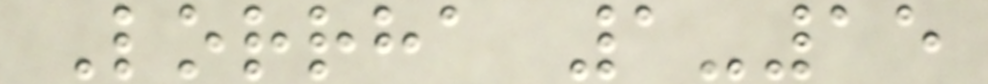Lorrha 1-15
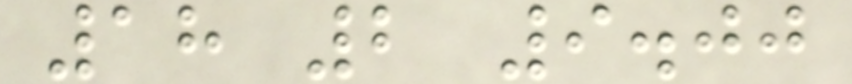18 2 9.00
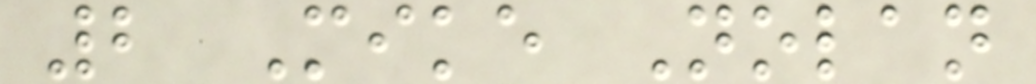2 Mike Nolan
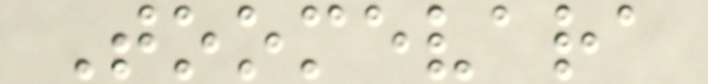Toomevara
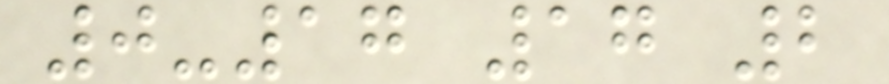0-17 17 2
